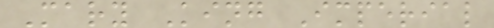Mary King Imperial
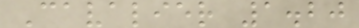Cavalier 1.20
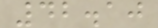42.10
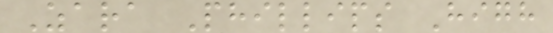Zara Phillips High
